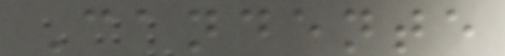Candente
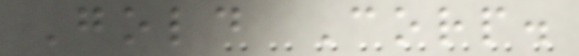Gold Corp.
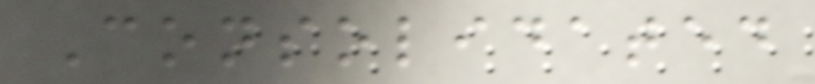Consolidated
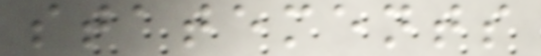statements
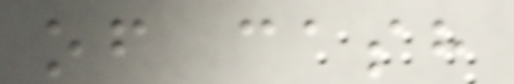of cash
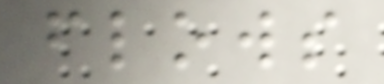flows
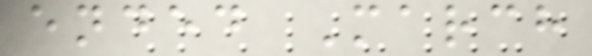ended March
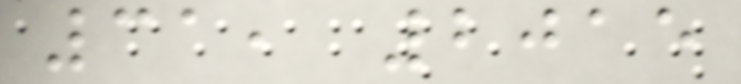31, 2015
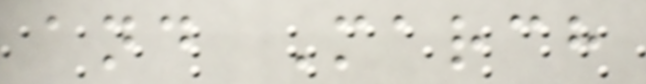and March
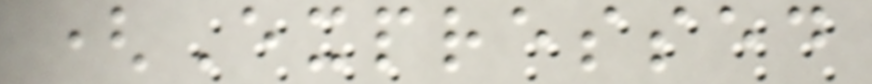(Expressed
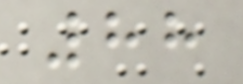88
